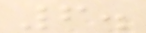6.
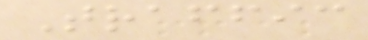Traffic
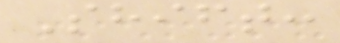Shift:
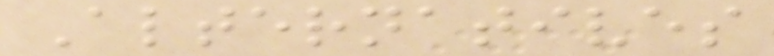Alternatives
